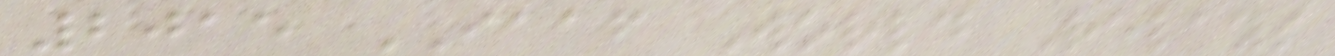2015 IAAF World Relays
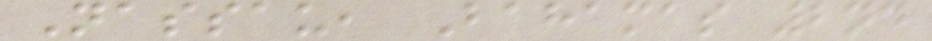Nassau, Bahamas 2nd
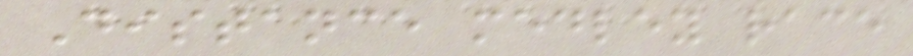Distance medley race
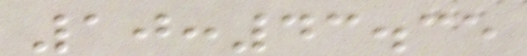10:43.35
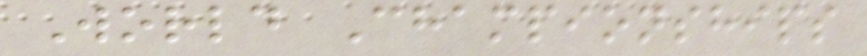World Championships
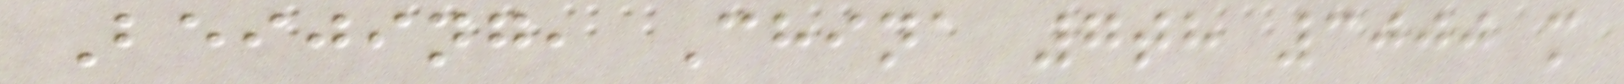Beijing, China 7th 3000 m
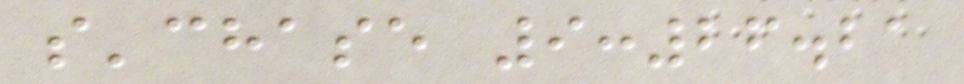s'chase 9:26.21
